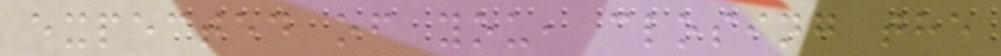expected of you, closing the
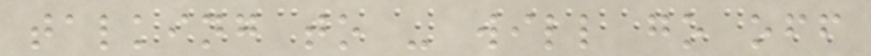talking to - will go off
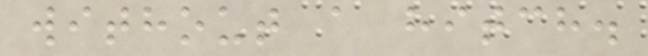without a hitch.
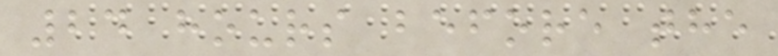24 hours before the
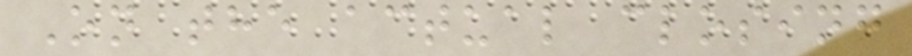On the actual closing
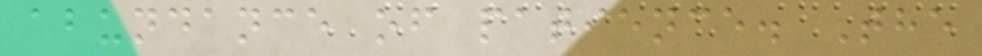abundance of patience. The
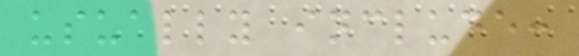usually include:
